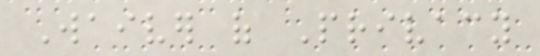Waiver of Privacy
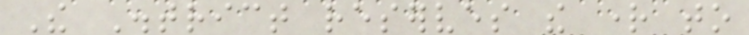The District reserves the right to
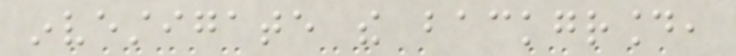investigate the background,
